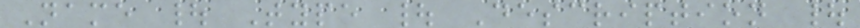Name | Type | Description |
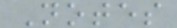Notes
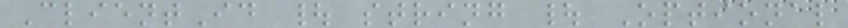ClientId | string | Optional
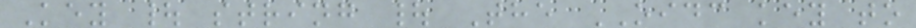Key | string | The OIDC key to
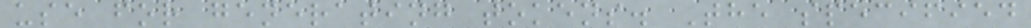use for generating tokens. The specified
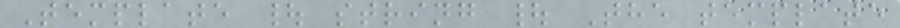Template | string | The template
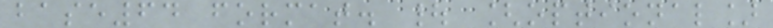base64 format. | [optional]
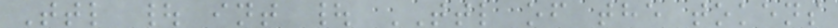Ttl | int | TTL of the tokens
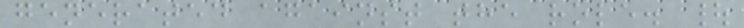generated against the role. |
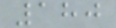180
